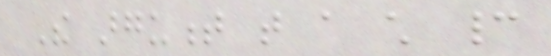The argument that a child cannot
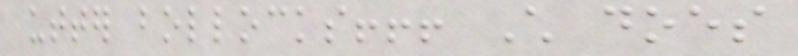utter bollocks!!! Child does
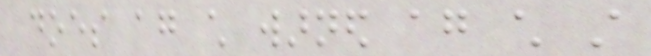does again child warned again child still
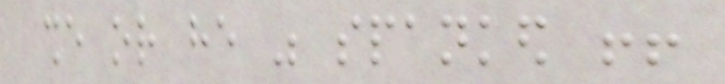she or he was spanked !!
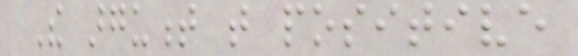The argument that positive
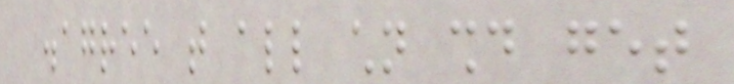disagree that all children should get
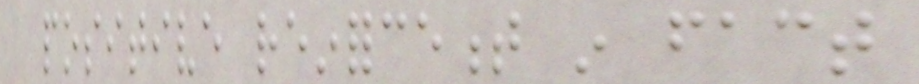positive reinforcement in fact
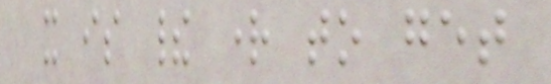it is their right to get
